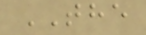THE
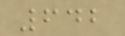642
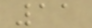11
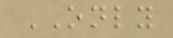ONLY
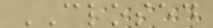CLOSED
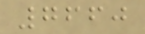7660
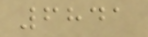6841
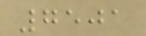7501
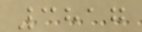3817
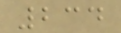234
